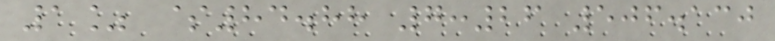1% $84.88 7:26 506.130
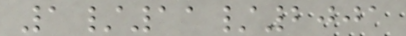1/11/2001
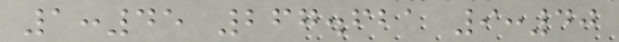1:45 267.621 9:40
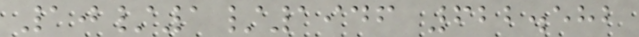10/1/1946 622.582
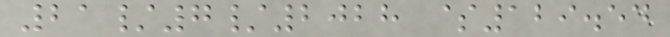21/7/2028 $129.54
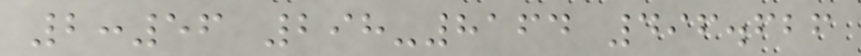2:56 298-8164 496.626
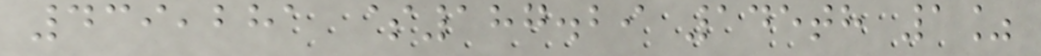439,281 $187.29 145th 1%
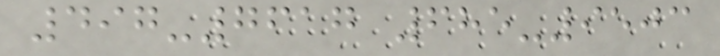497-7617 685-9503
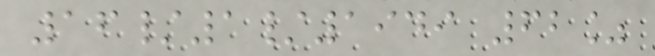16/1/1949 62%
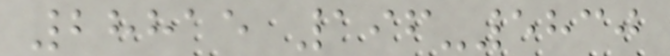28815 196-5830
